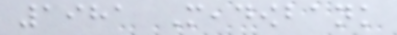1981 Meadowbank
